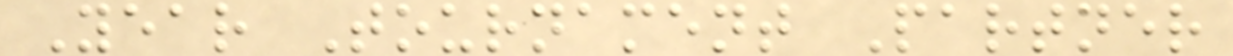Year Tournament Partner
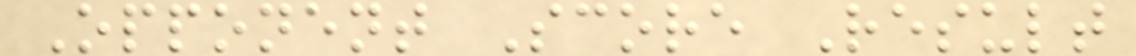Opponent Score Result
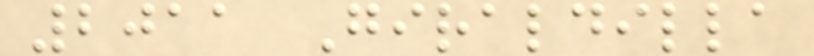2011 Giraldilla
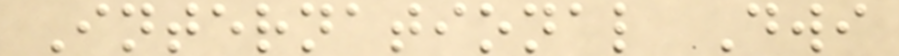International Dwi
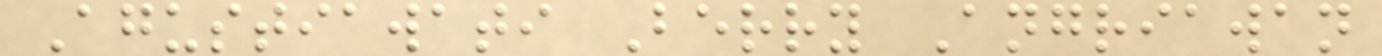Agustiawati Berry Angriawan
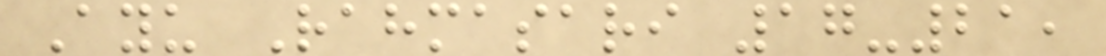Ayu Rahmasari 17-21,
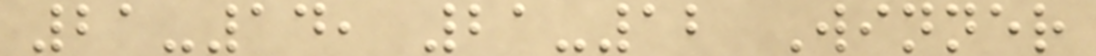21-14, 21-12 Winner
